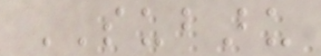SUBARU
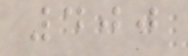400
